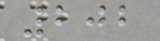202
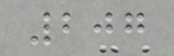207
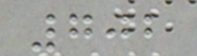702
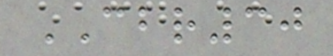CBR30
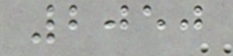2050
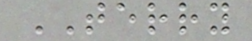TERRY
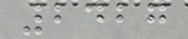2427
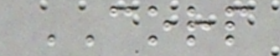CORP
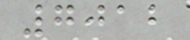7012
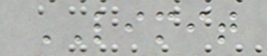LIMIT
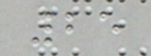25
